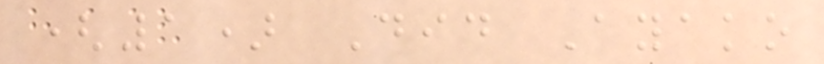(1) Did Ayako
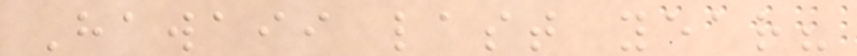Hawaii last year?
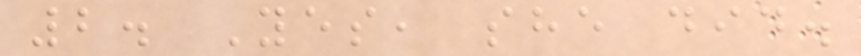2. Yes, she did.
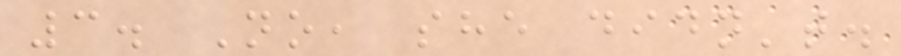3. No, she didn't.
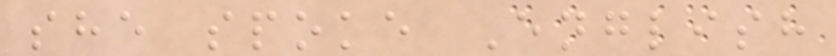she spoke English
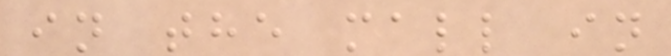in the mall in
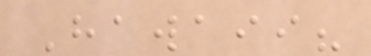Hawaii?
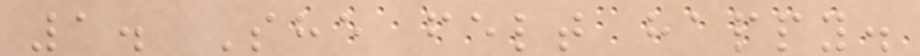1. She felt happy.
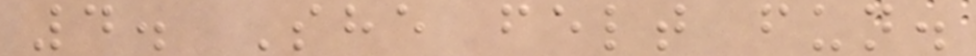4. She felt fun.
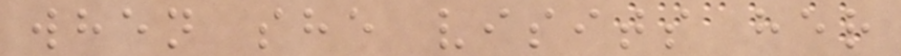when she visits her
